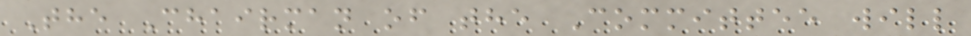The Chairman of the Committee will
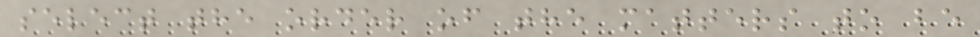select the order of the matters to be
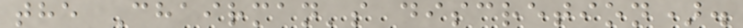the Chairman's discretion).
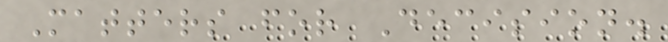Matters for Decision.
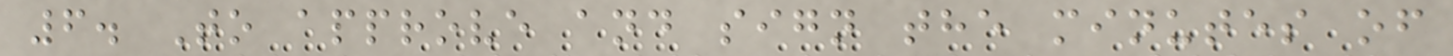6. To approve and sign the minutes of
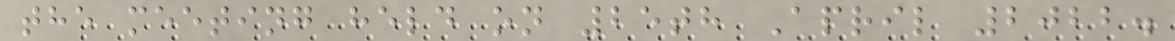the meeting held on 25th April 2022.
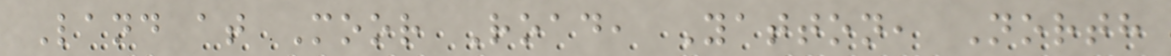Land at Moor Road, Yatton, North
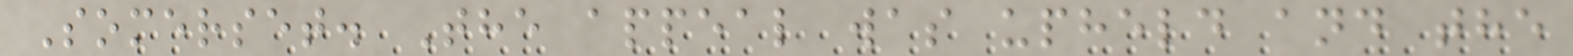Somerset. The appeal was upheld and the
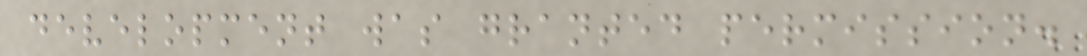development was granted permission.
